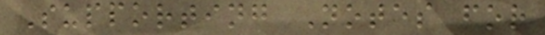Supporting Notes for
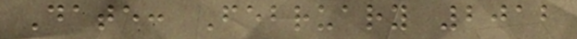Date: February 2012
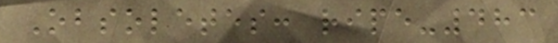Obsoletes: ripe-483
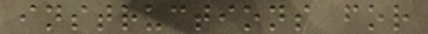instructions for
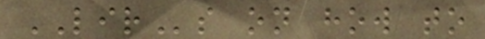LIRs on how to
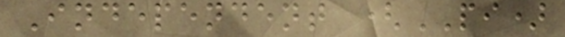Independent (PI)
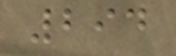294
